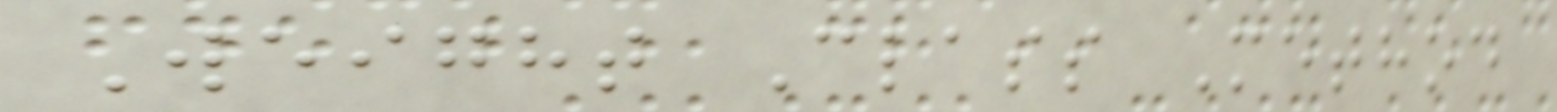Weight Class Method
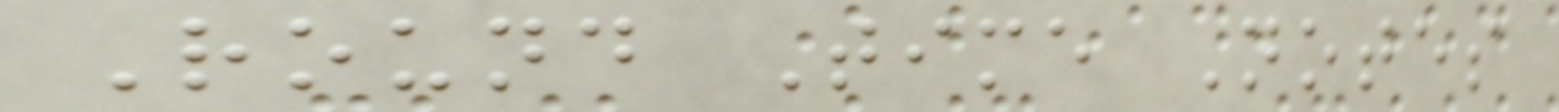Round Time Notes
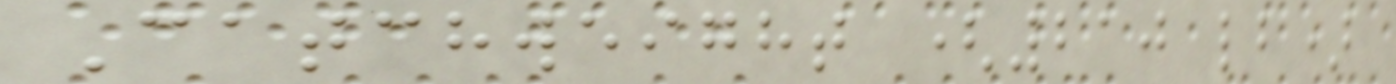Catchweight (210 lb)
